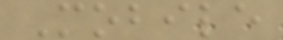Mobile
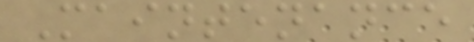Maintenance
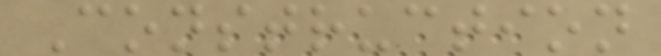Construction
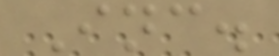Inc.
